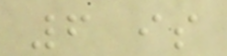6 is
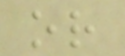or
